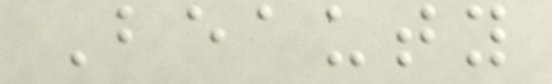Beauty
